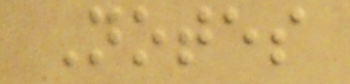Notes
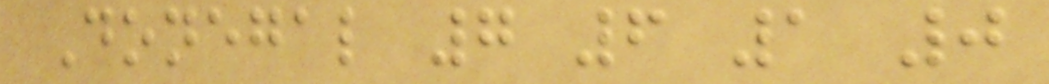Donegal 7 6 1 0
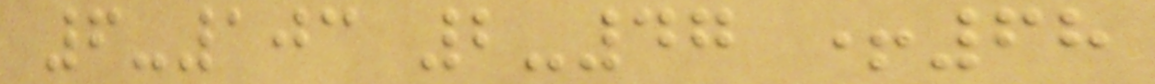6-103 2-47 +68
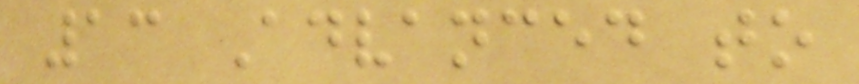13 Advanced to
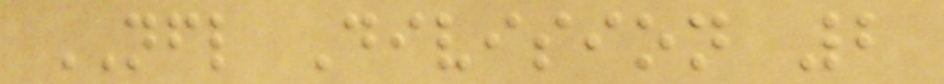NFL Division 2
